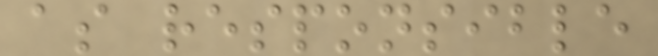as responsible
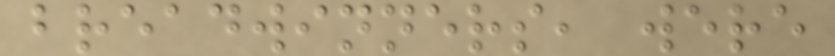breadwinners, were
